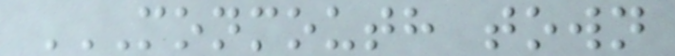MONMOUTH TOWN
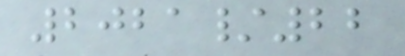2021/22
